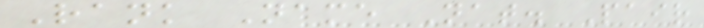Rank Name Nat. Pair
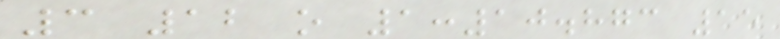3 12 o 1:10.873 15
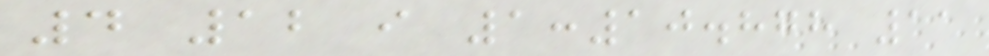4 12 i 1:10.878 11
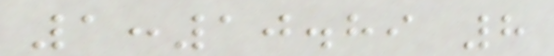1:10.89 8
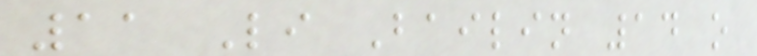11 Li Bailin 14 o
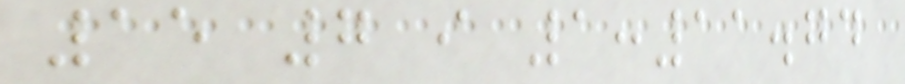15 7 i 1:11.74
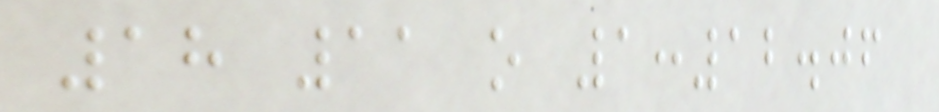18 11 o 1:12.06
